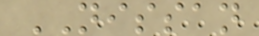NISSAN
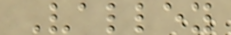Valley
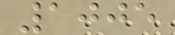1005
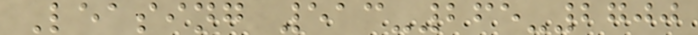Leasing 513-265-2700
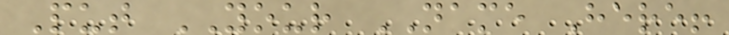Put YOUR NAME Here!
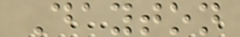Dayton
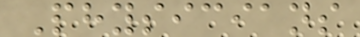Physicians
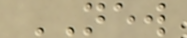NEW
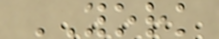YORK
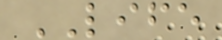LIFE
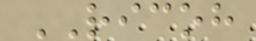RICOH
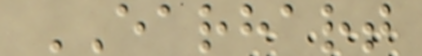EARHART
